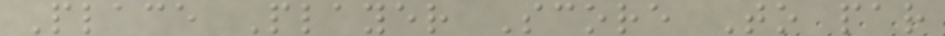Place Player Score To par
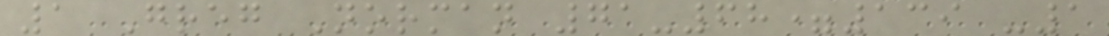1 Greg Norman 71-68=139 -1
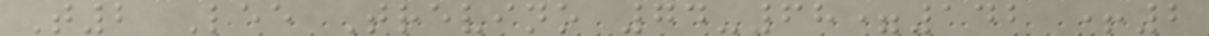T2 Lee Trevino 74-68=142 +2
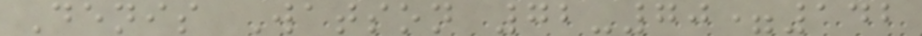Denis Watson 72-70=142
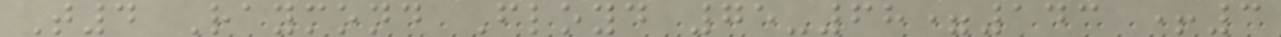T4 Raymond Floyd 75-68=143 +3
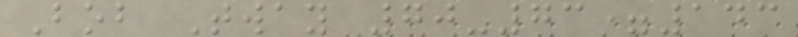Bob Tway 70-73=143
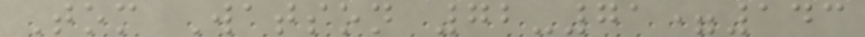Tom Watson 72-71=143
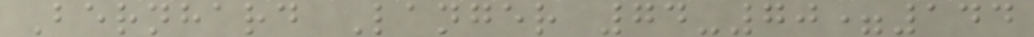Bernhard Langer 74-70=144
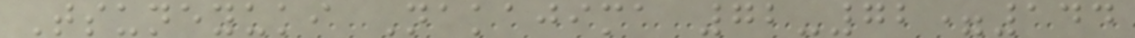Tsuneyuki Nakajima 72-72=144
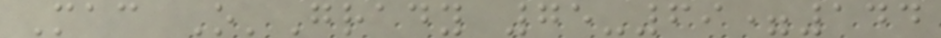Mac O'Grady 75-69=144
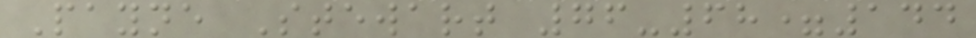Payne Stewart 76-68=144
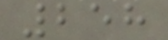258
